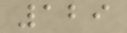129
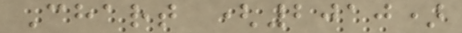Chart (2010)
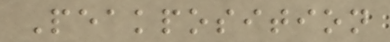Peakposition
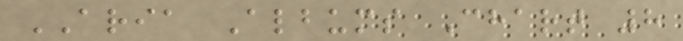ARIA Albums Chart 8
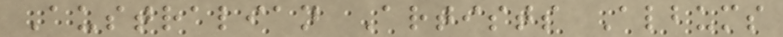Australian Artists Albums
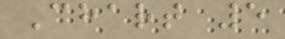Chart 5
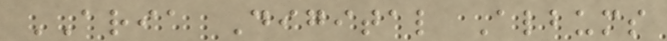ARIA Digital Albums
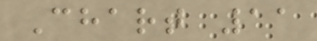Chart 11
